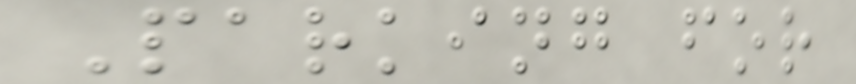Parking for
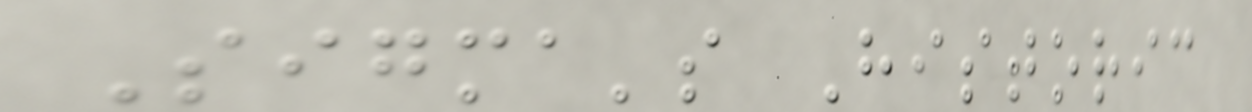Sigma's Historic
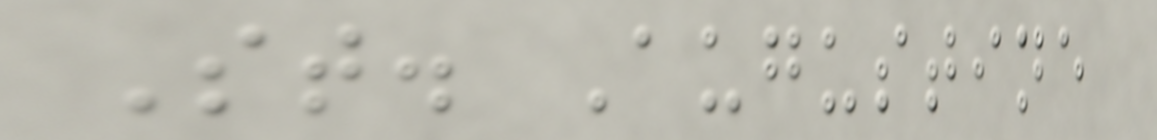St. Augustine
